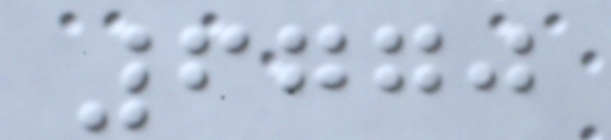6770
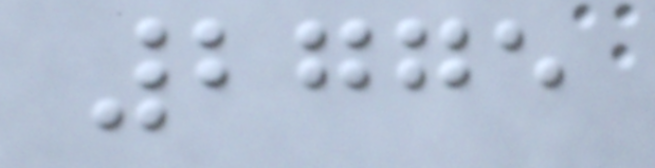2775
